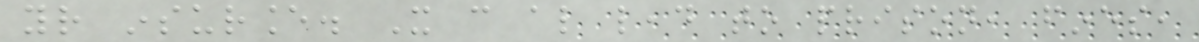your insurance. It can also lead to prison, fines,
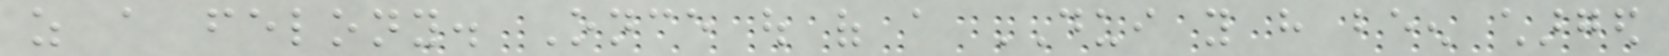as a felony. Once out of a DUI you have been charged
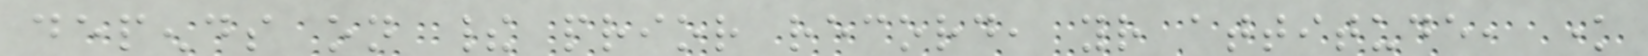depends on their prior record, your attitude, know
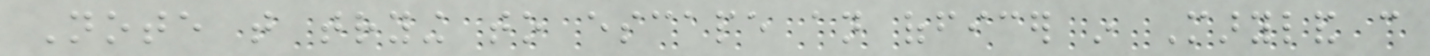Note that trying to escape an officer in Maryland can
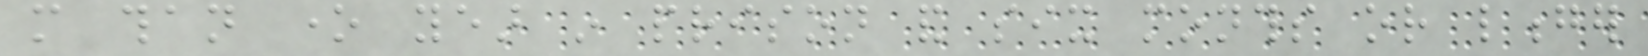more than one year in prison and six months or longer
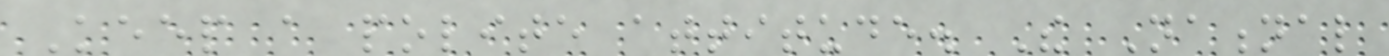Keep a polite attitude. The National
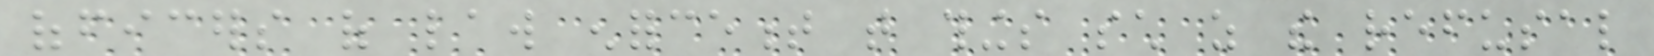officers of law enforcement that things such as the refusal
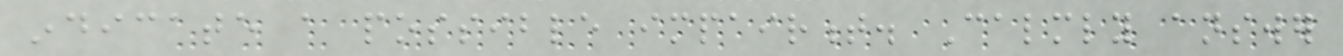indicate a possible impairment. Calmly answer
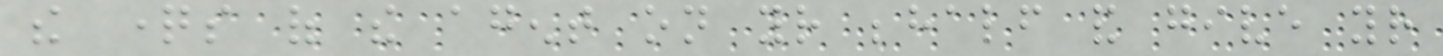the questions of the agent on your behalf and give your
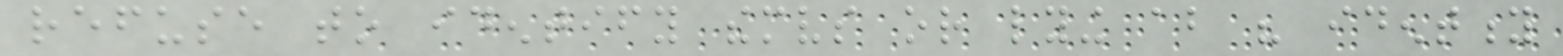refuse to identify themselves or lying about his identity
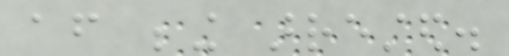after being arrested.
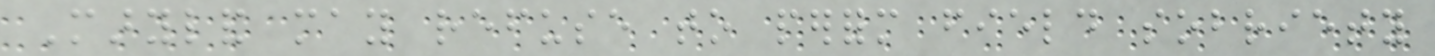Maryland may refuse to perform field sobriety
